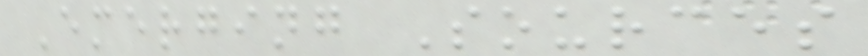Emerging Sources
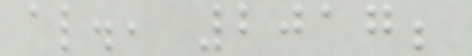al., 2017;
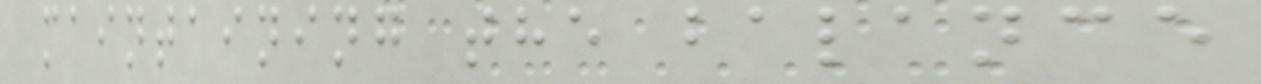maintaining the balance
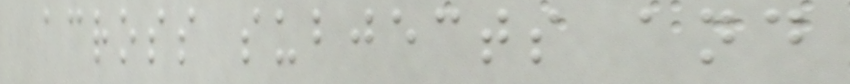across subjects and
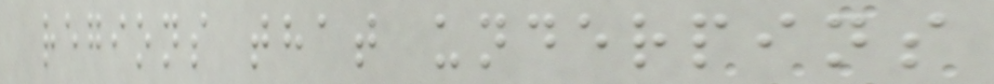regions that underpins
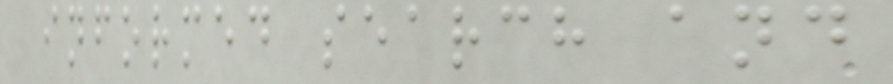informed search and
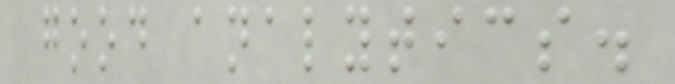good analytics.
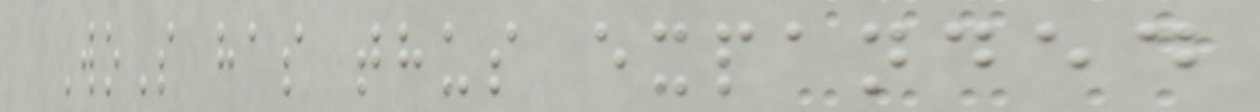WoS has thus expanded
